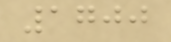1700
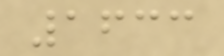1633
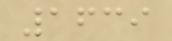1639
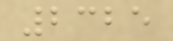2325
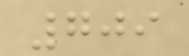709
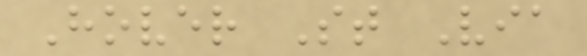Hover St Via
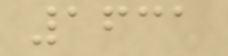1631
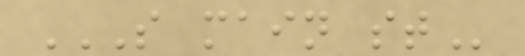S MAIN ST
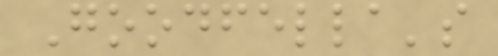Goodfella's
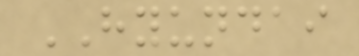HYUNDAI
